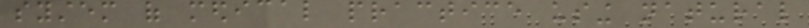system of medical practice using natural
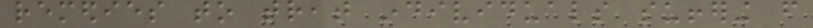remedies to treat individuals suffering from
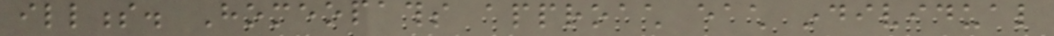illness. Homeopaths approach each individual
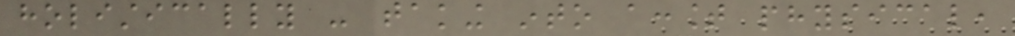holistically - taking into account physical,
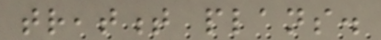treatment plans.
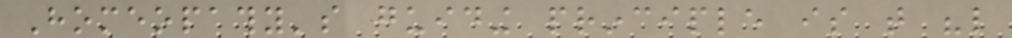Homeopathy's guiding principle is that "like
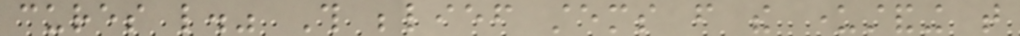cures like." This belief stems from the understanding that
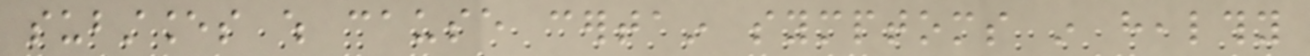substances which cause certain symptoms in healthy
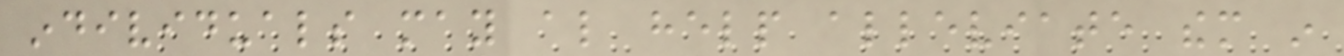individuals may also help alleviate them in
